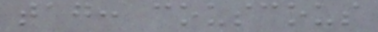tag: couscous
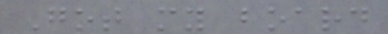Got my board
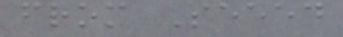from Seeed
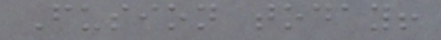Fusion today!
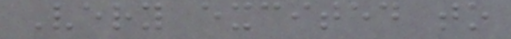Very excited to
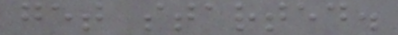get started.
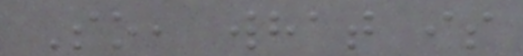So, what is
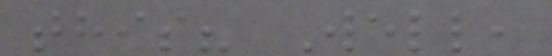this? Well,
